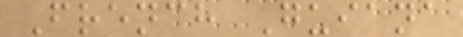French Guiana
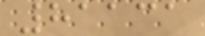81131
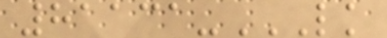81131-LK
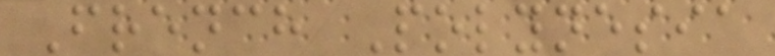French Polynesia
